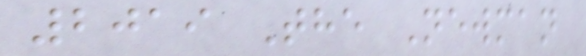2019 The Newman
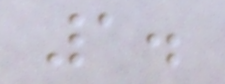1.
